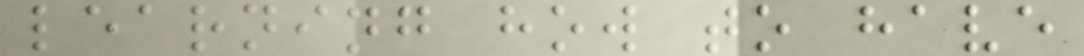learning how to have
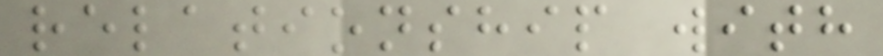relationship with
